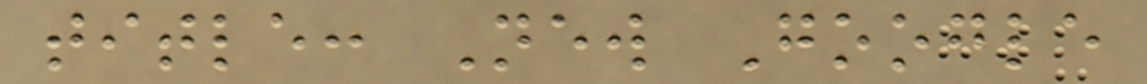title: New Google
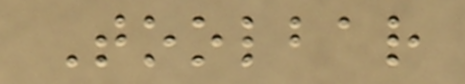Toolbar
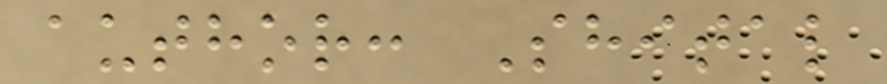author: Shital
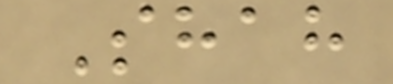Shah
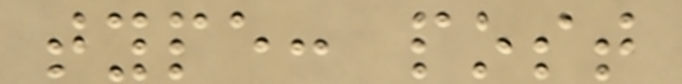type: post
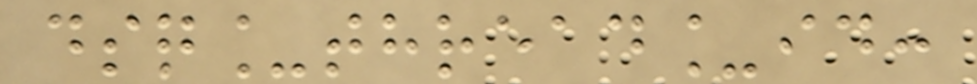dsq_thread_id:
